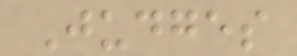Judges
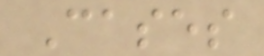Cases
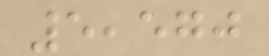5,570
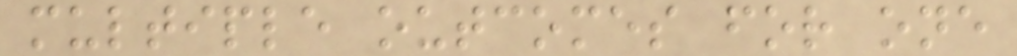multiple outcomes for one
